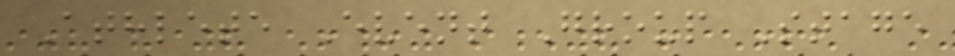Athlete Event Group Stage
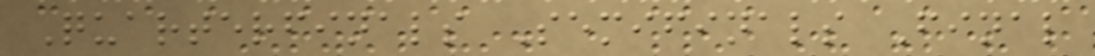Quarterfinals Semifinals Final
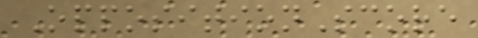OppositionScore
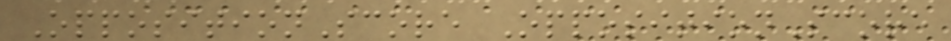OppositionScore OppositionScore
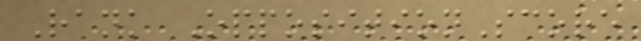Rank OppositionScore
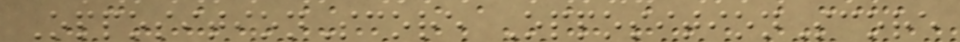OppositionScore OppositionScore
